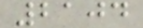2104
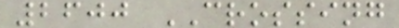2600 CROSSING
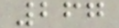267
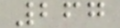267
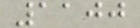1100
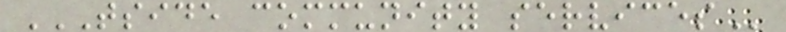TSIDE COMMUNITY SERVICES
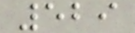529
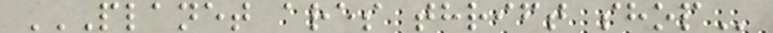PLANET ARES THRIFT SHOP
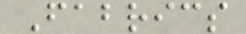Fabrics
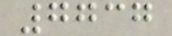7737
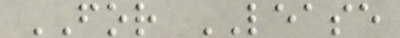FOR LEASE
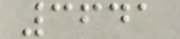3641
